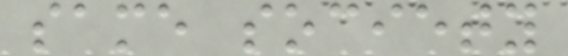same society
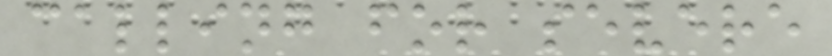calling for severe
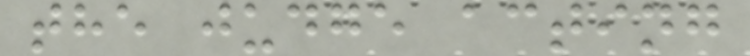the judge acting
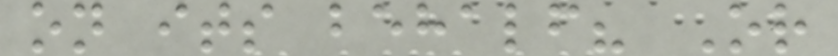on its behalf? Or
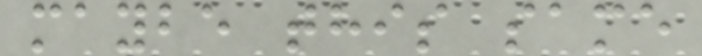maybe this same
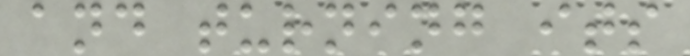and turning its
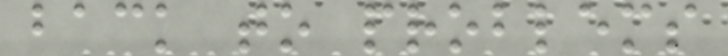back to problems
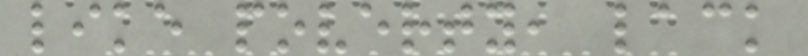like poverty, lack
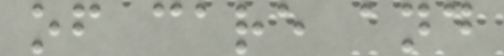of care and
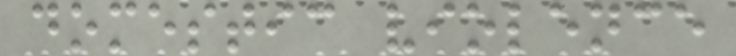domestic violence
